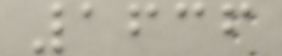1636
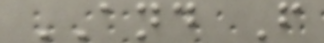AND F
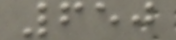650
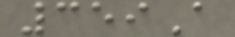359A
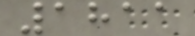1811
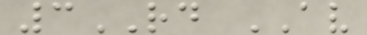3RD AV
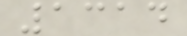1314
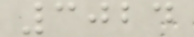3024
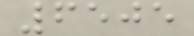6505
